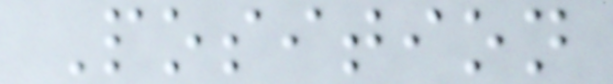Position
